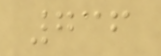736
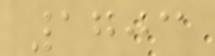1703
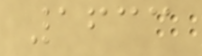1633
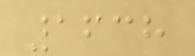1638
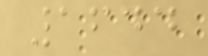1644
